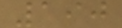190
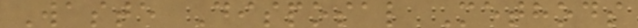Waste Disposal Methods
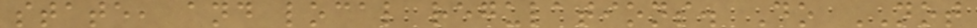state, and local regulations. Do NOT
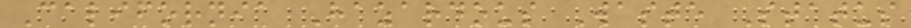California Hazardous Waste Status
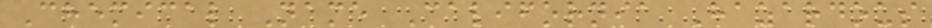Chemical Name California Hazardous
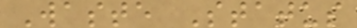Waste Status
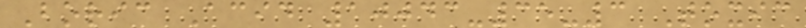Boric Acid 10043-35-3 Toxic
